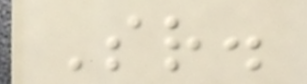Sr.
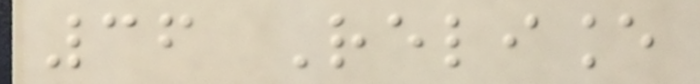36 Reliance
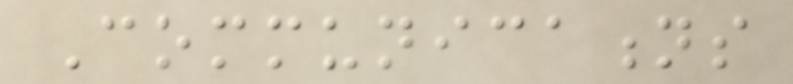Communications
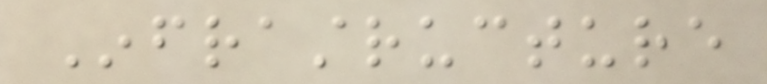Infrastructure
